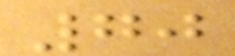70
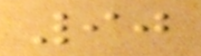90
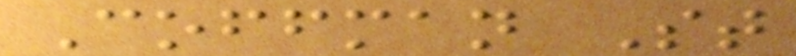Coffman St
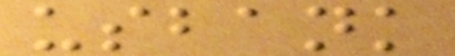usbank
